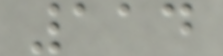114
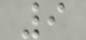9
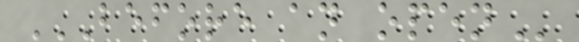BEFORE AN OPEN
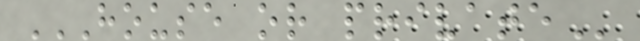HOUSE OR PRIVATE
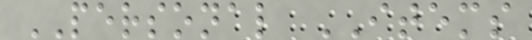PERSONAL ITEMS
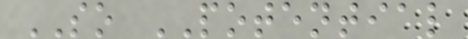SO POTENTIAL
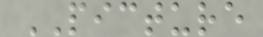PICTURE
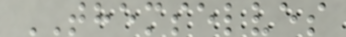THEMSELVES
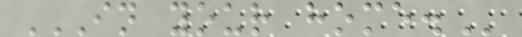IN YOUR HOME.
